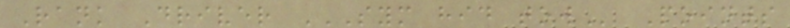Rank Driver SYM HID TOW Points
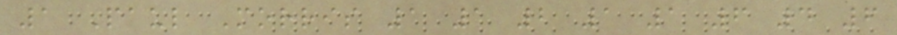1 Paul Morris 1 1 2 1 1 6 4 6
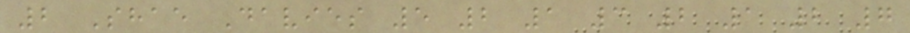2 Shae Davies 5 2 1 3 2 1 2 7
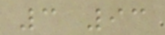3 93
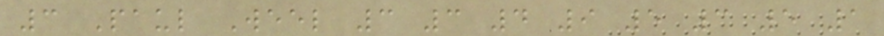3 Paul Weel 3 3 4 9 5 3 5 1
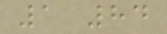1 84
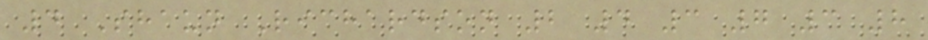4 Shaun Richardson 2 4 3 7 3 8
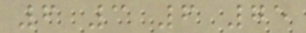6 3 6 75
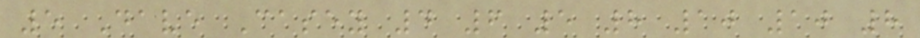5 Dave Casey 4 6 5 8 10 10 8
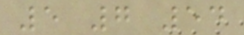5 7 54
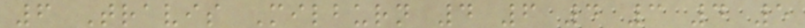6 Travis Milburn 4 6 4 3 4 5
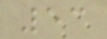53
